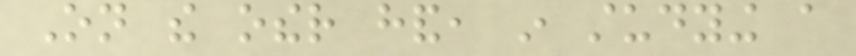On the other hand, in studying a
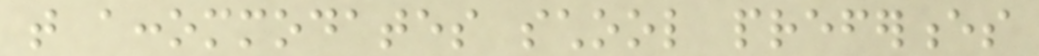that accommodates school preferences
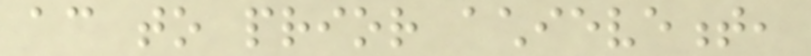according to prior achievement,
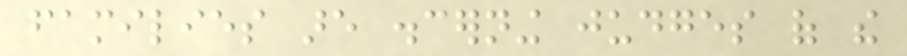families are discerning judges of the
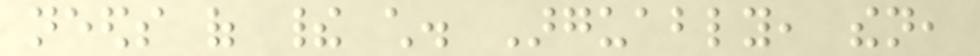needs of their child. Arguably, then,
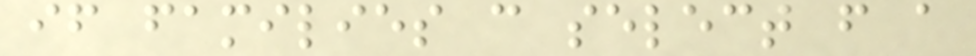if families can select from a
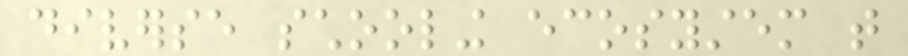diverse schooling ecosystem that
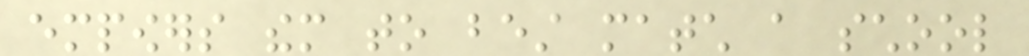empowers them to best match a school
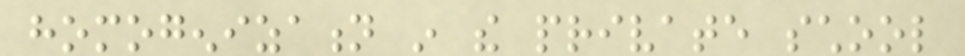homogenization in the private school
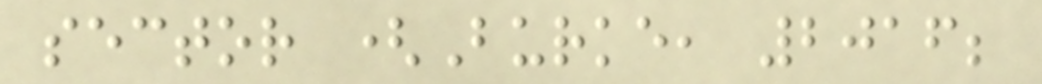sector (Burke, 2016;
